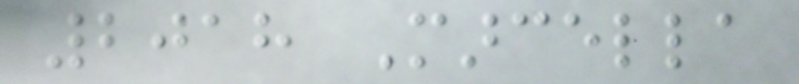2018 Marcella
